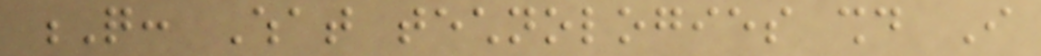Q: What technologies should I
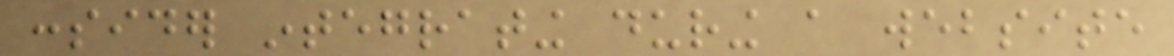consider integrating during a website
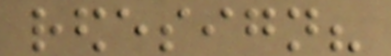redesign?
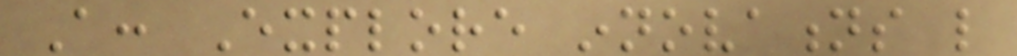A: Explore innovations like
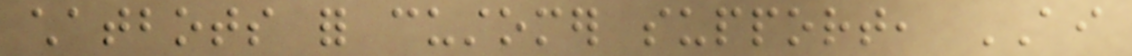chatbots for customer support, AI
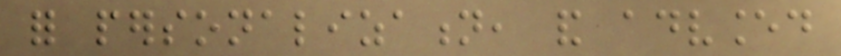for personalization, and advanced
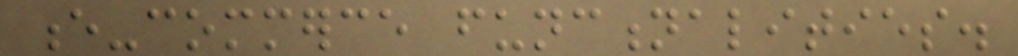e-commerce functionalities.
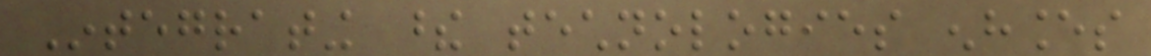Integrating these technologies enhances
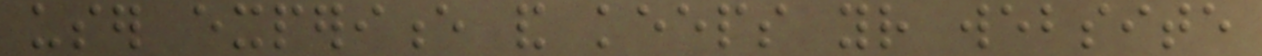user experience and keeps your website
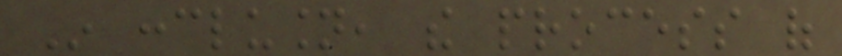In conclusion, the process of
